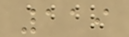119
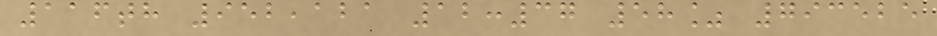116th 952,121 12:37 58% 793525
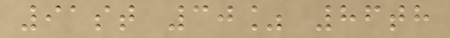91st 30% 86th
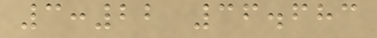3:22 36.683
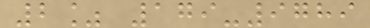2% 179-9789
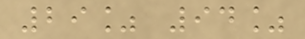29% 94%
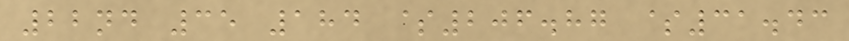22nd 35 184 $206.87 $31.43
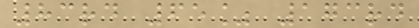83rd 65% 173rd
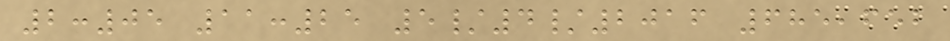2:05 11:25 5/4/2016 685,652
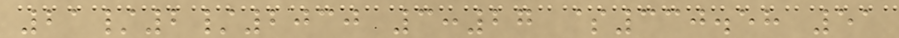21/2/2030 3:27 $330.58 51
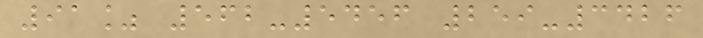91% 562-5456 259-3426
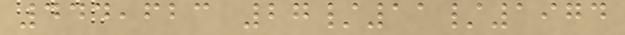444,623 27/11/1974
